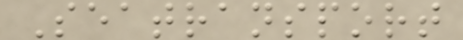Seatransport
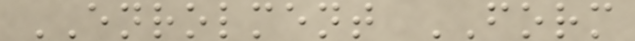ENROLMENT FORM
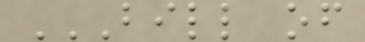BILL OF
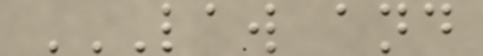LAW AND
